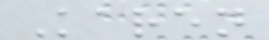Karen
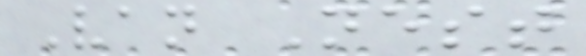Van Nest
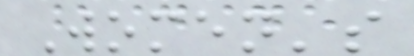Women's
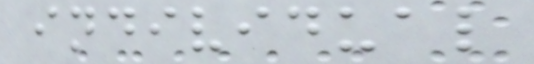individual
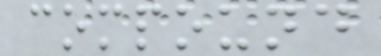compound
